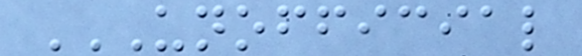UNOFFICIAL
